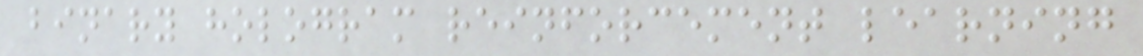binary hologram reinforcement learning
